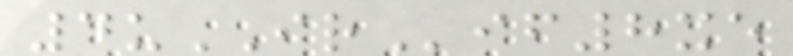4uIRif8xe
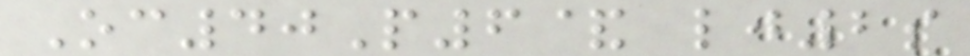Oc40P6& lj2s
